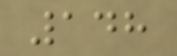148
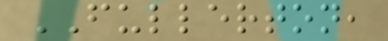FULLERTON,
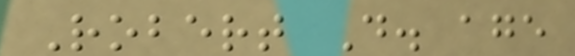Robert D. age
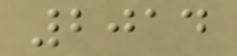2014
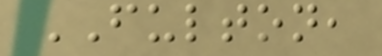FULTON,
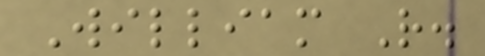William R.
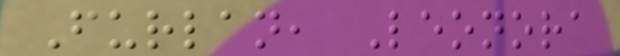Furlan, Leonora
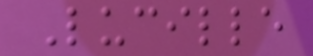Lucille
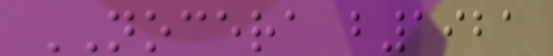NOCERA b1921
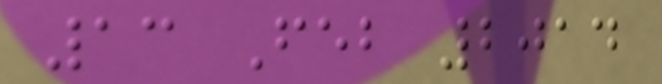13 Feb 2014
